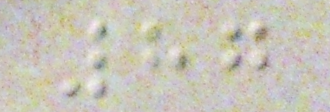87
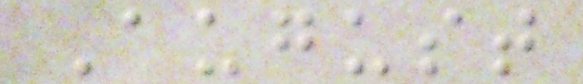August
